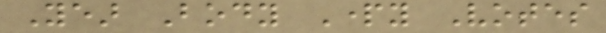Year Body Party Votes
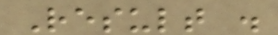Result .
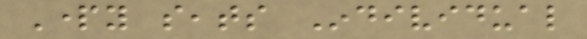Party seats Individual
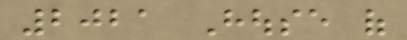2021 House of
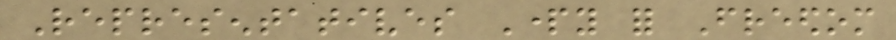Representatives Party for Freedom
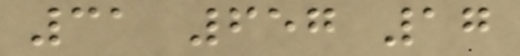31 657 17
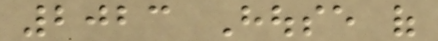2023 House of
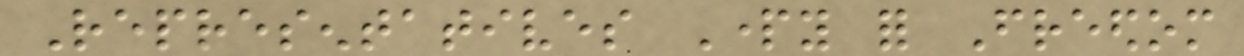Representatives Party for Freedom
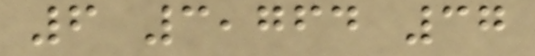6 3,764 37
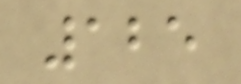125
